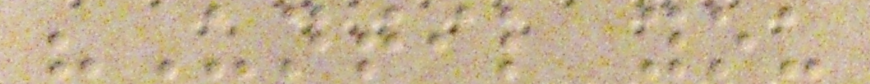"Until you
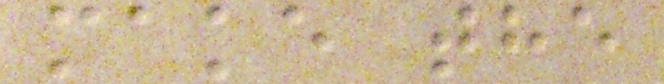make the
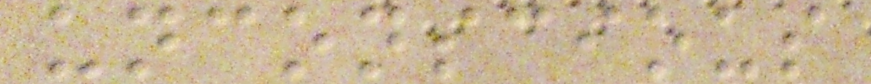unconscious
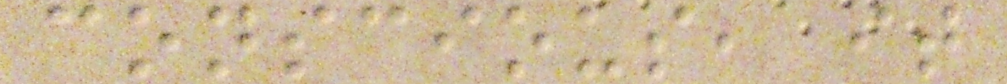conscious, it
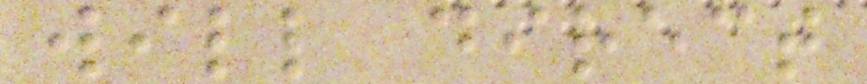will direct
